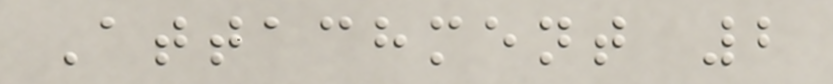Attachment 2
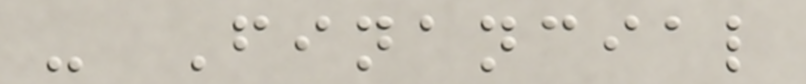- Financial
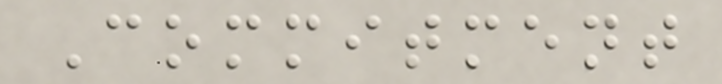Commitment
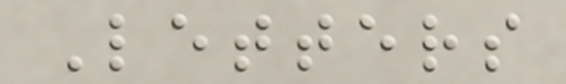Letters
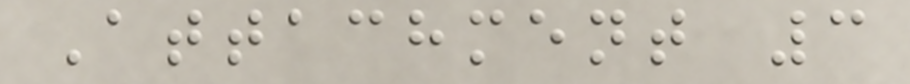Attachment 3
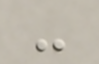-
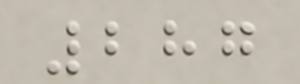287
